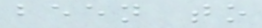been to
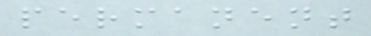permanent
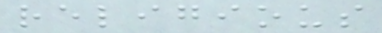religious
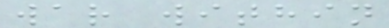war within
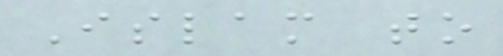Islam to
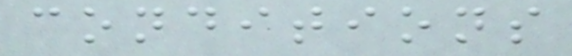conditions
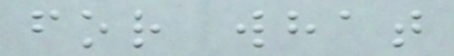for what
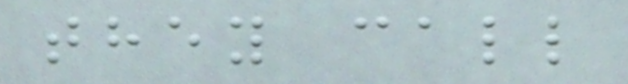they call
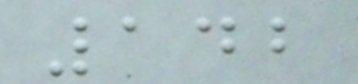142
